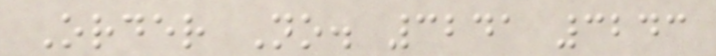Order No. 3241 3243
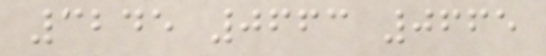3245 0663 0665
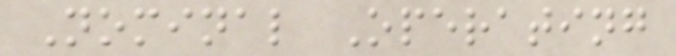Nominal Operating
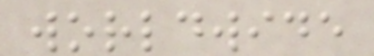worldwide
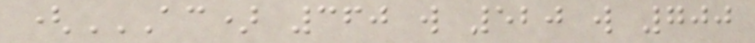(AC) 360 W 520 W 700
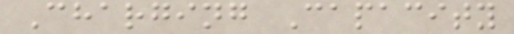Charging Capacity
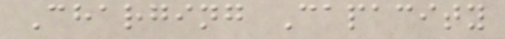Charging Capacity
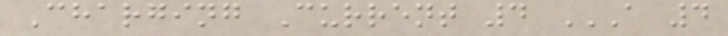Charging Current 4 A 4
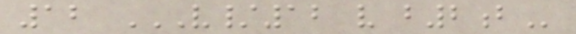12 V/12 V B2B
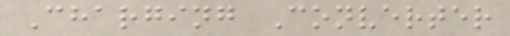Charging Converter
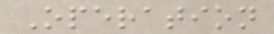Operation
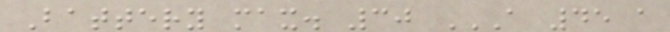Battery max. 30 A 45 A
